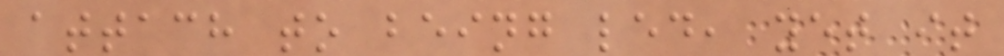attach to being led, yet it
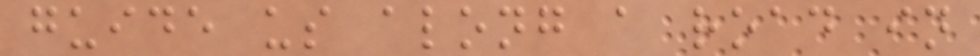guide us along a road in
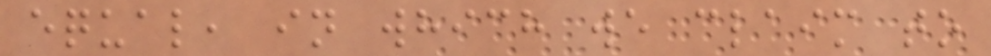equal, in which we claim to
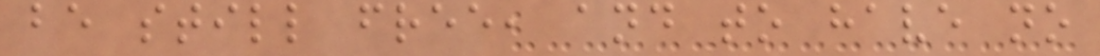be still free, and to have no
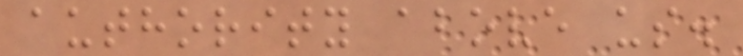authority above us.
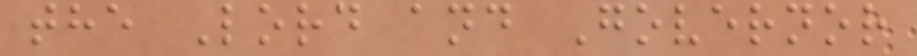the Lord and Governor
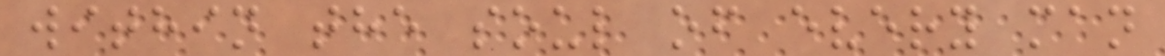within the soul of every man
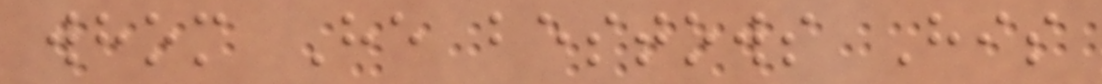whom He bestows His
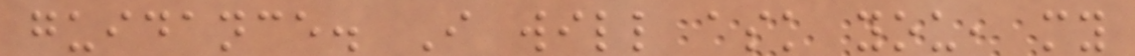guidance. I will ask you, my
